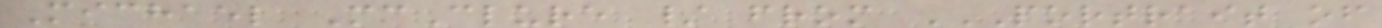Michael McClure / from PORTRAIT OF
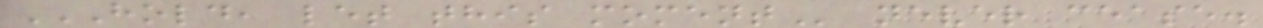HOLD, LET THIS MOMENT never cease.
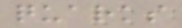quarks
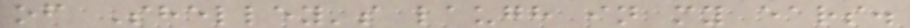of Shelley's laugh in my ears.
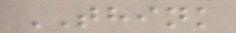THINK
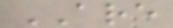ARE
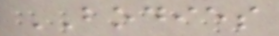BODIES
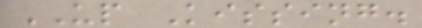UP Kissing.
